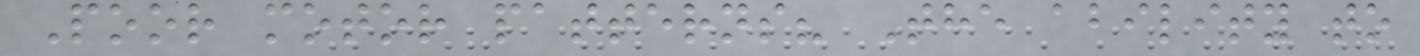Poor motor patterns? The ability to
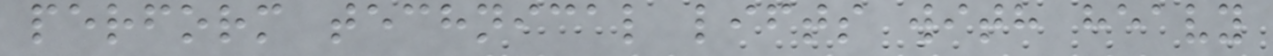perform technical lifts with heavy
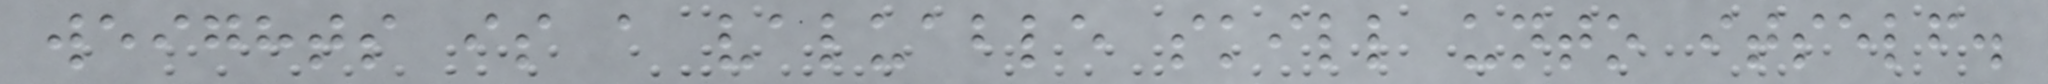weights is a valuable skill unto itself.
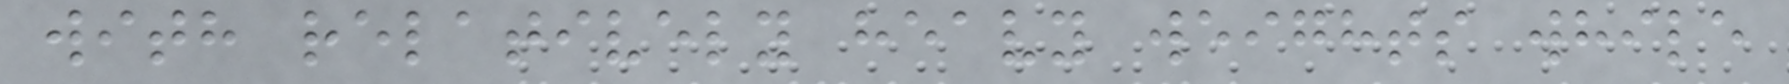with relatively heavy weights while
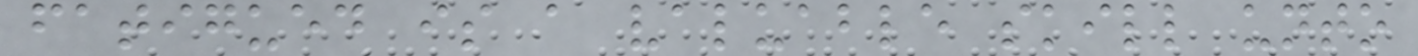fatigued is a valuable skill unto
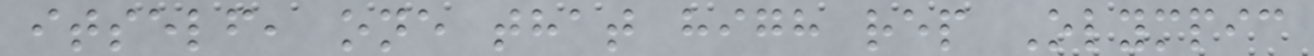itself, one that high rep Olympic
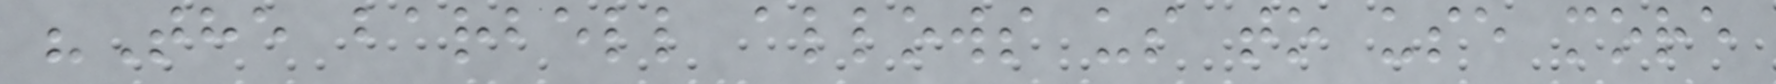"The barbell allows us to use more
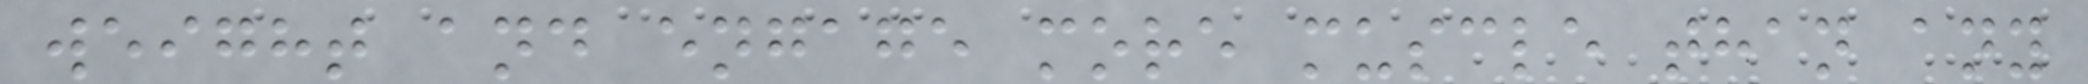weight and engage more muscle than any
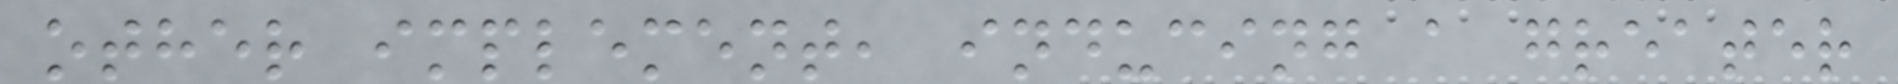other implement, inducing a greater
